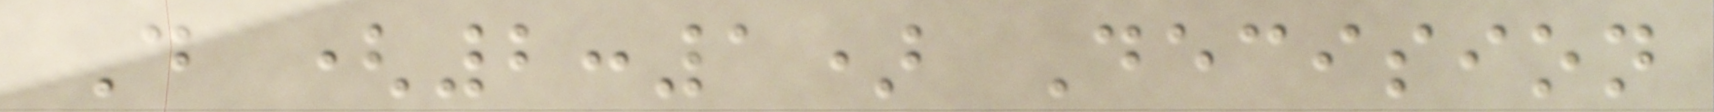D (2:1) Decision
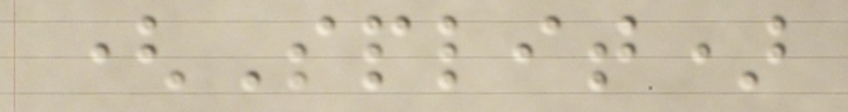(Split)
